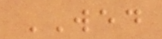WED
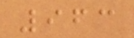963
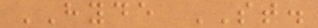HYDE ST.
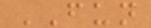FUN
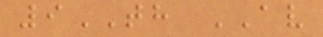9TH AV
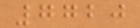7720
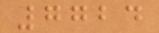7724
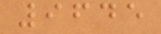9645
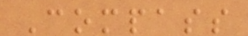Compass
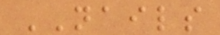NAILS
